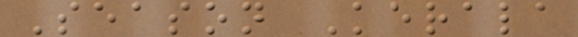Season Kerala
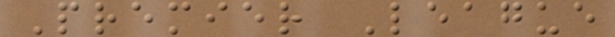Premier League
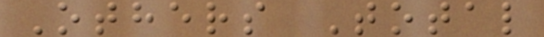Others Total
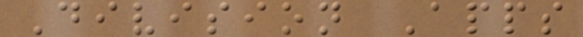Division Apps
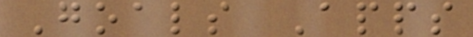Goals Apps
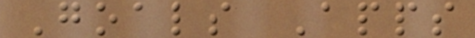Goals Apps
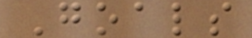Goals
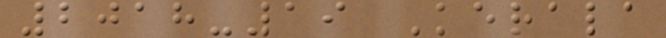2018-19 Kerala
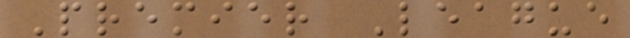Premier League
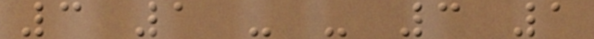3 1 - - 3 1
